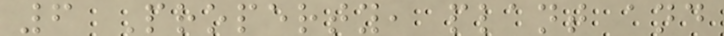6 Property, plant and
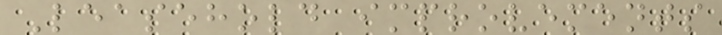Leasehold improvements
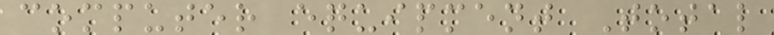computer equipment Total
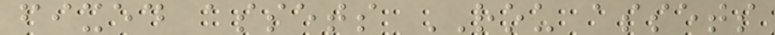fixed assets ROU assets
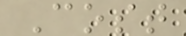Cost
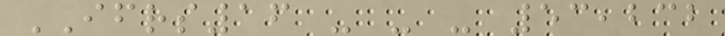IFRS16 - - - 53,232
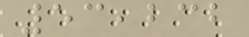53,232
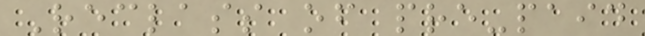Reclass of pre-paid
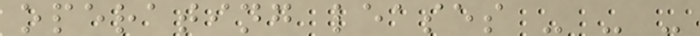operating leases - - -
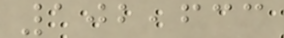102,633
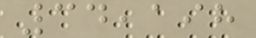34,198
